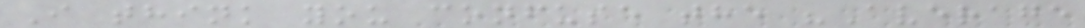I think you confuse the "Average
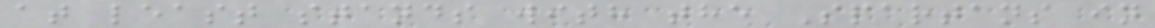at least stands with the Spartans in
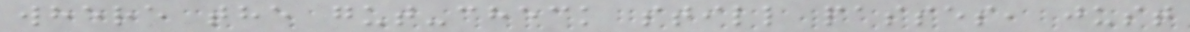where the gut-check still passes, just
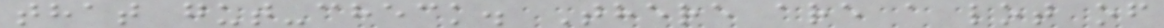that gut-check. There are a lot of
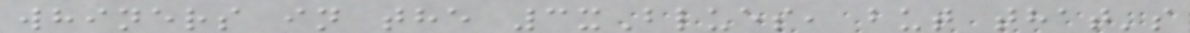whiners in the 3xBlues, but that's
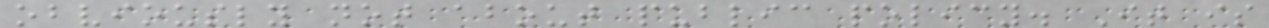obviously not about public policy. It is
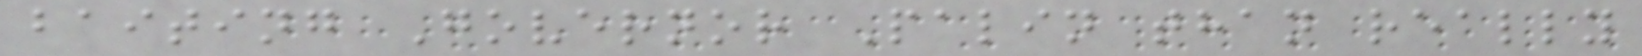baiting Governor Palin than really
